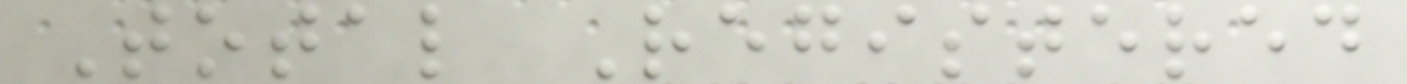Total Registered
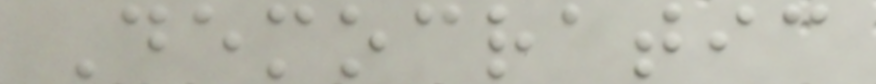Democratic
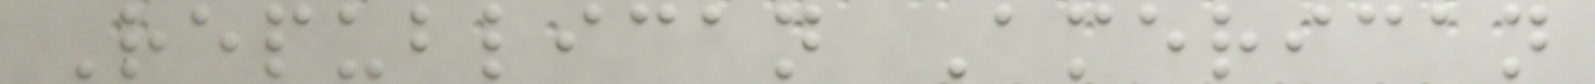Republican American
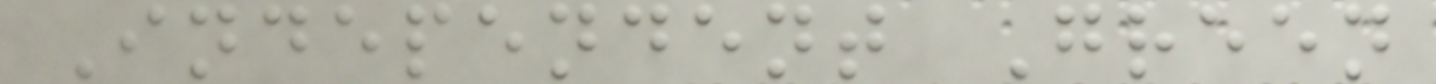Independent Green
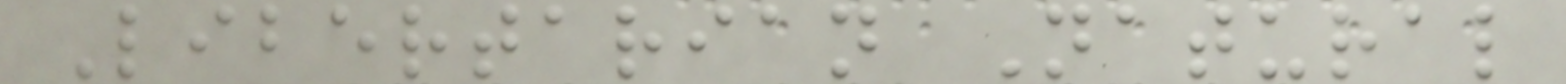Libertarian Natural
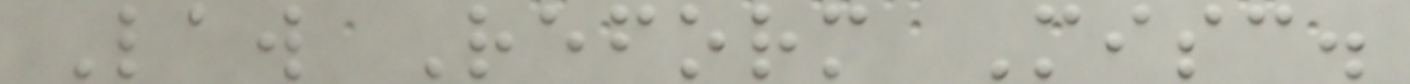Law Reform Misc.
